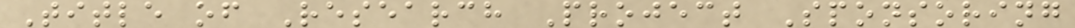Title of Research Project Sponsoring
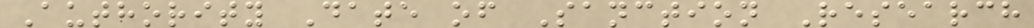Authority Date of Sanction Research
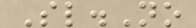Sl.No
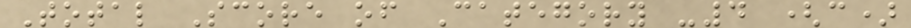Total Score of Category -4 (c)
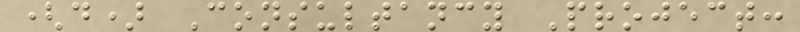(d) Consultancy Project:
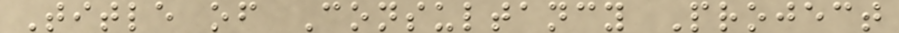Title of Consultancy Project
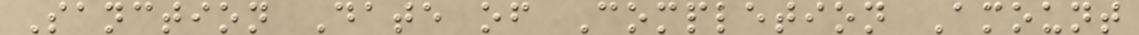Sanction Date of Completion Amount
